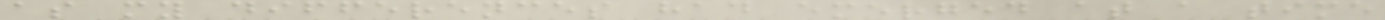as my differences had emerged at a time
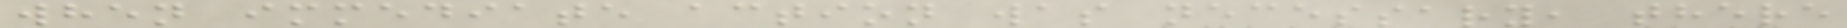when immediate action was necessary, there
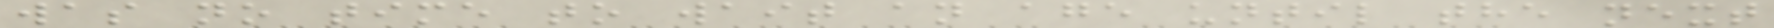was no time to wait an age until the next
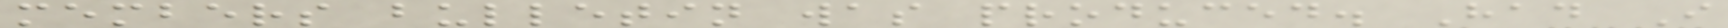members bulletin was produced. Had I
